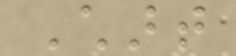Chart
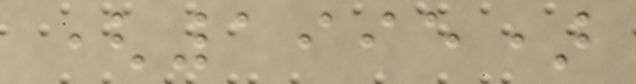(1995)
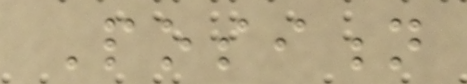Position
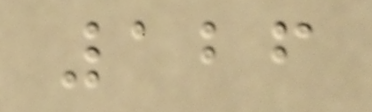126
